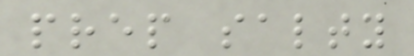prep salty
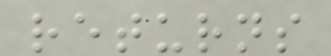returns
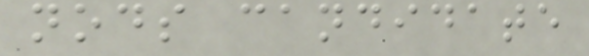nods candidate
